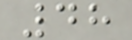48
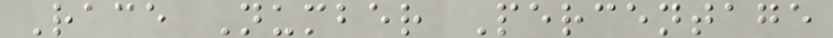Race Number Percentage
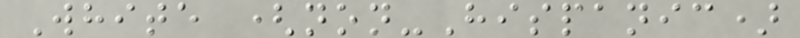White (non-Hispanic)
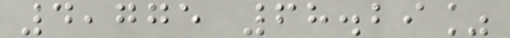4,775 68.29%
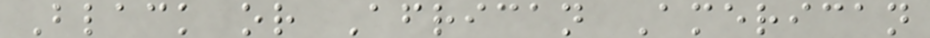Black or African American
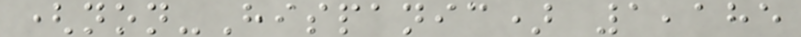(non-Hispanic) 1,185
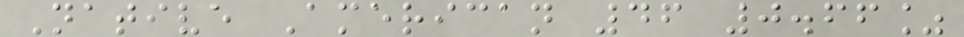Native American 46 0.66%
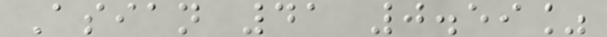Asian 41 0.59%
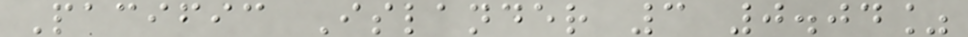Pacific Islander 3 0.04%
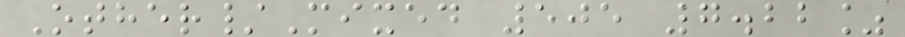Other/Mixed 505 7.22%
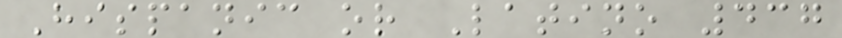Hispanic or Latino 437
